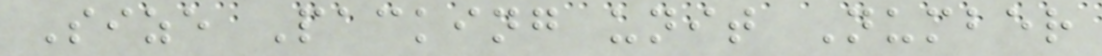Size Packing unit Number
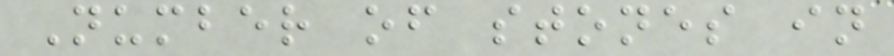Number of stones in
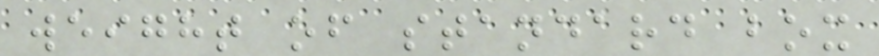weight of standard box
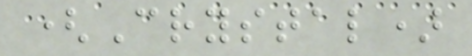(Crystal)
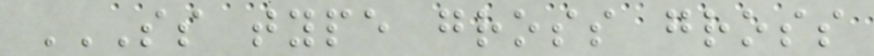SS TYPE GROSS GROSS
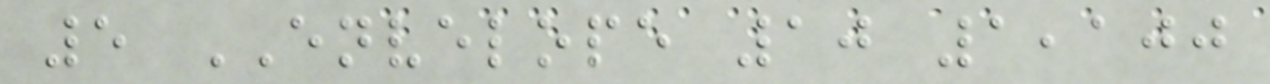5 ENVELOPE 10 1,100
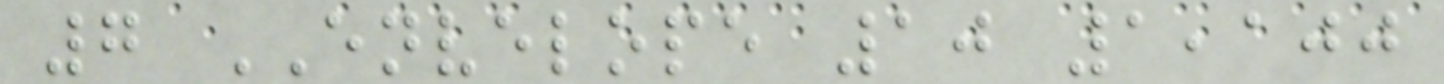7 ENVELOPE 10 1,100
